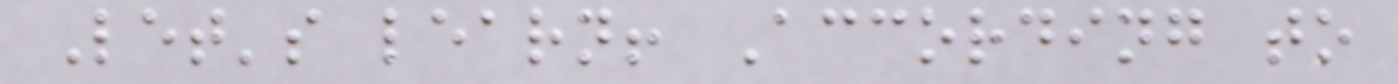Let's learn! According to
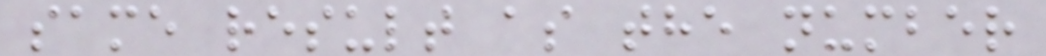same result as the number
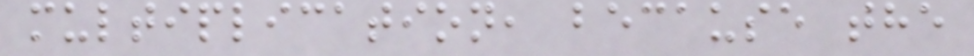multiplication, because the
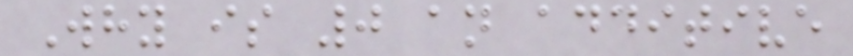Why is 0 an additive
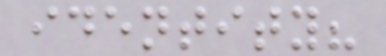identity?
